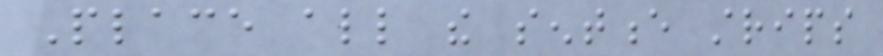Place all the sentence strips
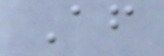After
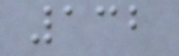132
